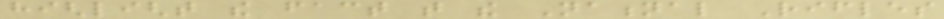highlight the fact that the National Rifles
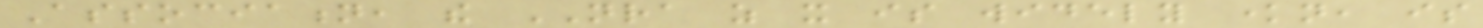Association, the NRA as it is widely known, is
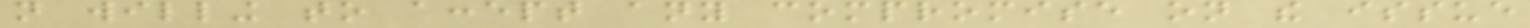not willing to accept any compromise on the issue
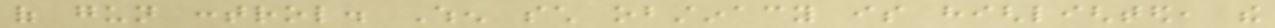of gun control. When such obstinacy is highlighted, the
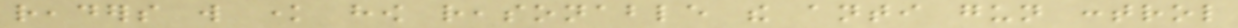readers will know how reasonable the anti gun control
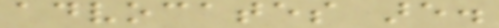advocates are.
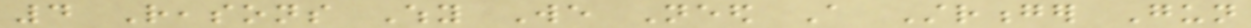4 Reasons Why We Need A Stronger Gun
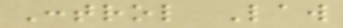Control Law
